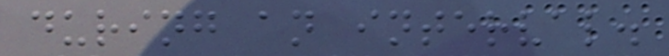during an interval.
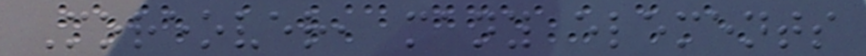Moreover, many elements
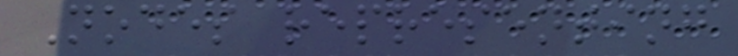Nodes representing
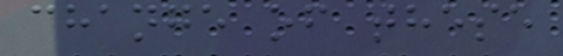change of these
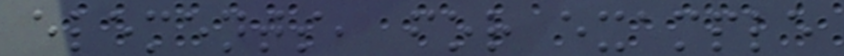elements, for example
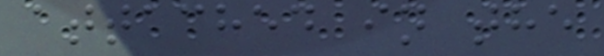attached in the
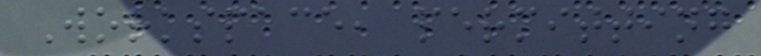Workspace, permitting
